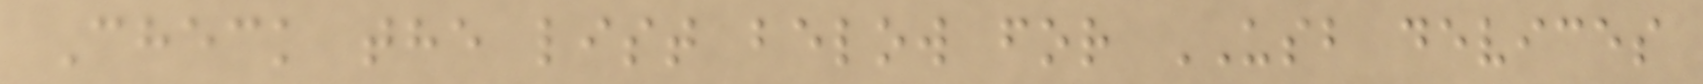Check the list below for USB devices
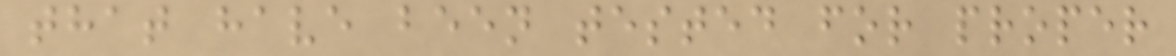that have been tested for proper
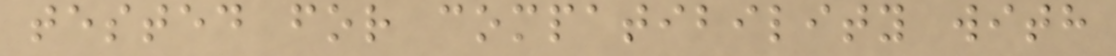tested for compatibility with
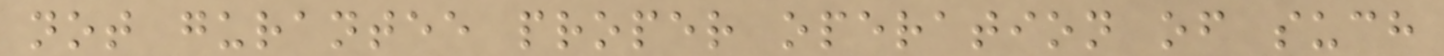not gurantee proper operation of such
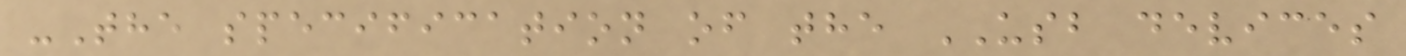-The specification of the USB devices
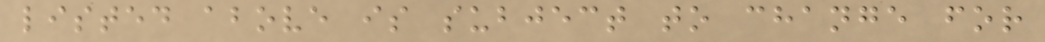listed above is subject to change for
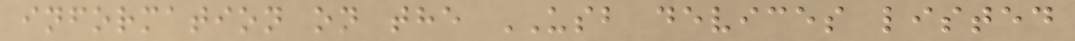information on the USB devices listed
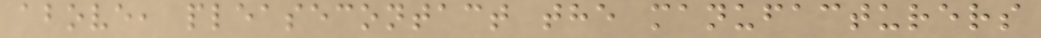above, pleasecontact the manufacturers
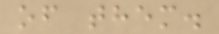of them.
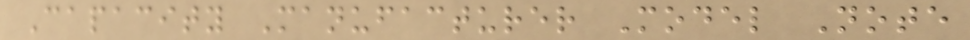Capacity Manufacturer Model Note
